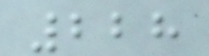228
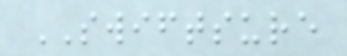SWIFTSURE
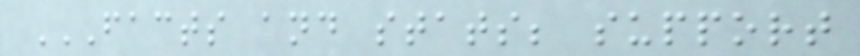FACTS AND STATS; SUPPORT
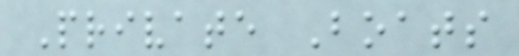Private Boats
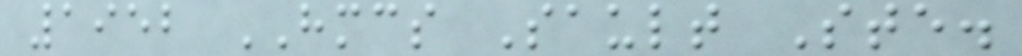1952 HMCS Sault Ste.
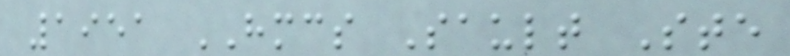1951 HMCS Sault Ste
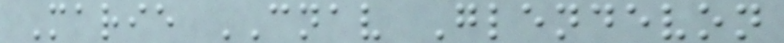Marie CNAV Glendevon
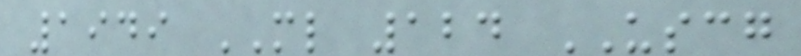1949 ML 124 USCG
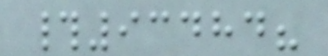#93484?
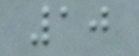10
